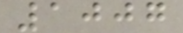1007
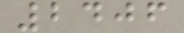2406
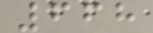668
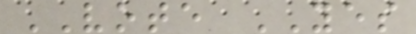VOTE YES
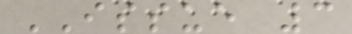ISSUE 3
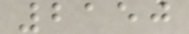2150
